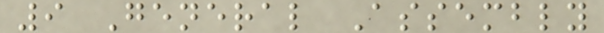9 General Assembly
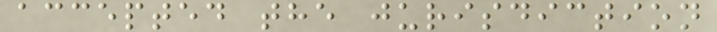accepted the jurisdiction
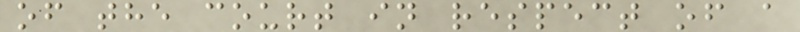of the court in respect of a
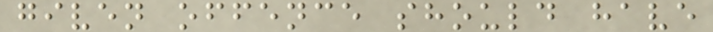given offence should have
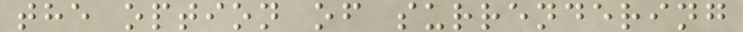the option of surrendering
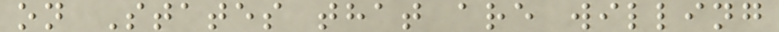on States that are willing
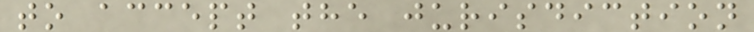to accept the jurisdiction
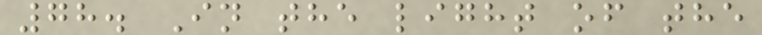78. In the light of the
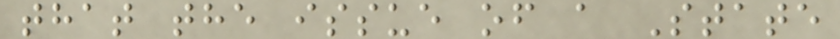that the issue of a State
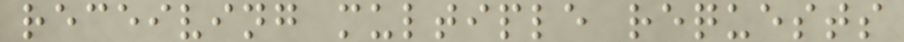receiving multiple requests
